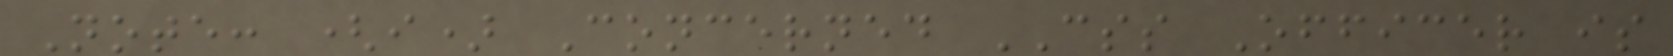Note: (i) Concerned CSS Officer is
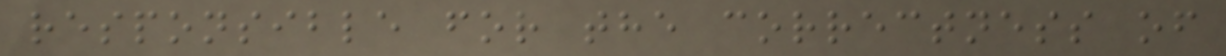responsible for the correctness of
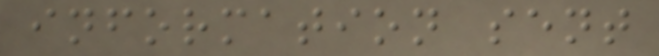information sent
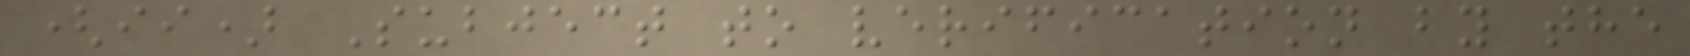(ii) Subject to verification by the
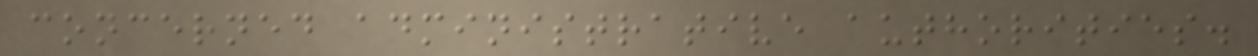concerned administrative authorities.
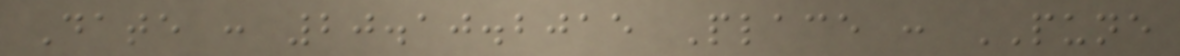Date : 20.10.2015 Place : PUNE
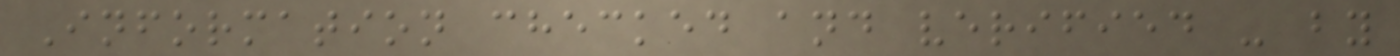Information checked and verified - by
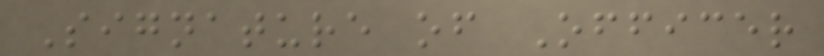Signature of Officer
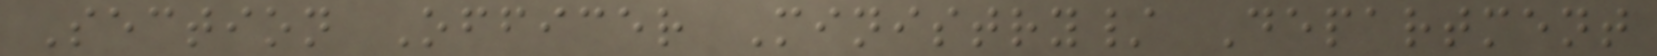Section Officer Ministry/ Department
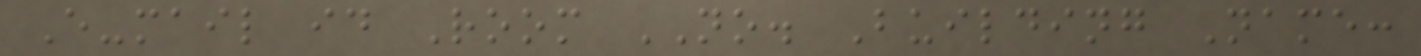E-mail id Room NO. Building Name:
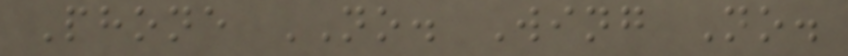Phone NO. Wing No.
